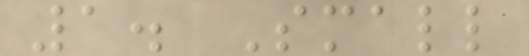1. Small
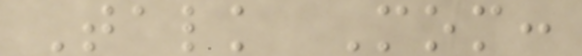Talk Mom:
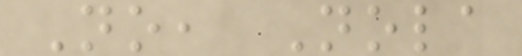No, Nola
